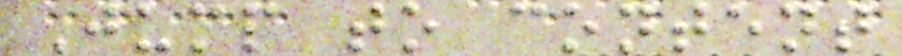Jump to content
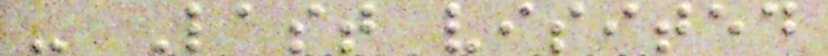- Last visited
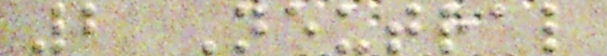2 Neutral
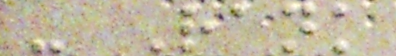- Rank
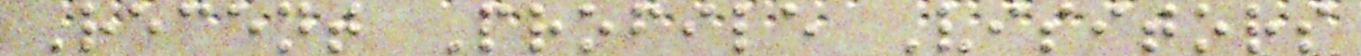Recent Profile Visitors
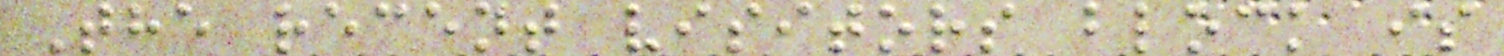The recent visitors block is
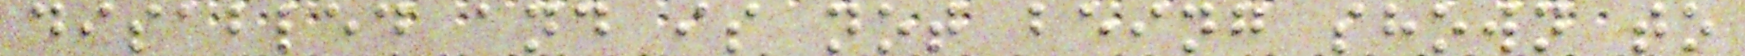disabled and is not being shown to
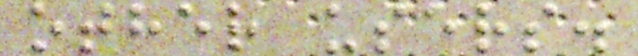other users.
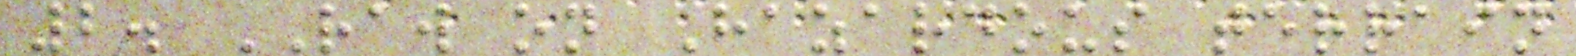2. RAW on Hazardous terrain
